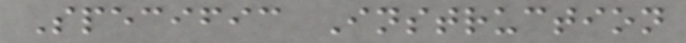Specific Instruction
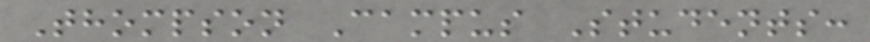Thompson Campus Students:
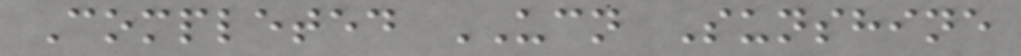Completed UCN Sunshine
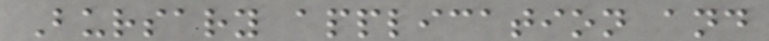Bursary application and
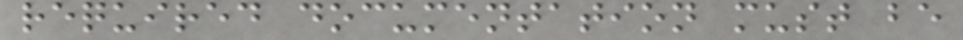required documentation must be
